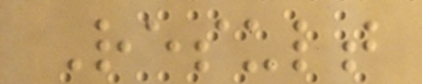Result
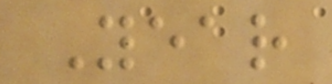Year
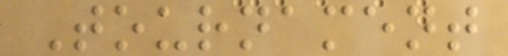Tournament
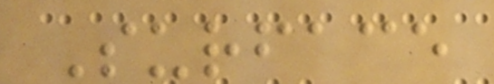Surface
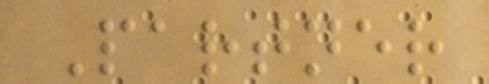Partner
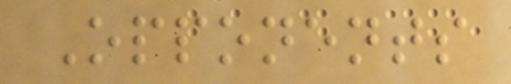Opponents
